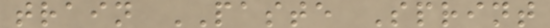train PASTE Sprint
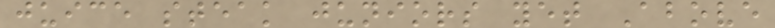juice steak juniors yet Above
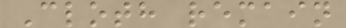Cloth remain
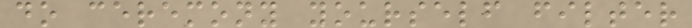do ceremony yourself filter
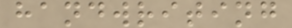handwriting
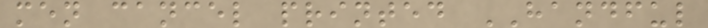men cancel printed HANDFUL
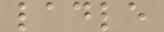ladle
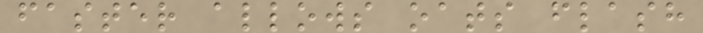faster allows oats flash
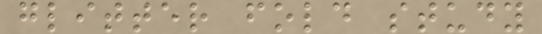glitter fold study
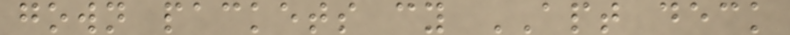gown packets cy APT deck
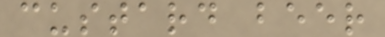custard beer
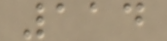114
